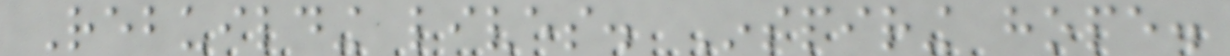Rebuilding lives. Inspiring hope.
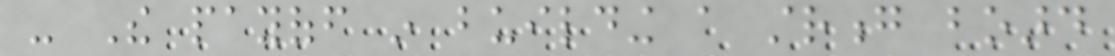- The payoff in building a strong board
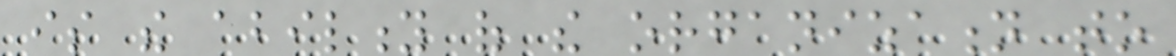is the ability of the organization to
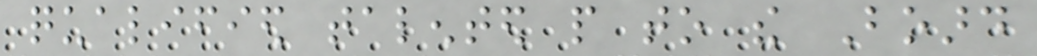qualified talented people to the Board
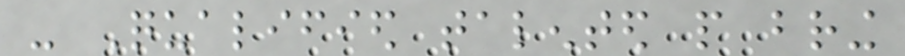- Qualified talented people bring
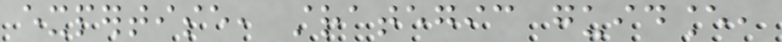expertise, strategic guidance,
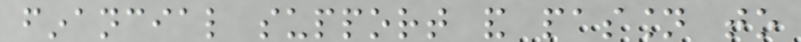financial support and passion to
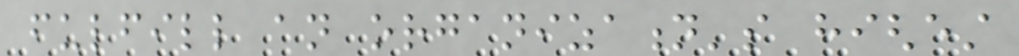fulfill an organization's highest
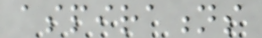aspirations
